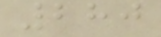280
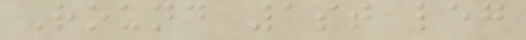Round 1st leg
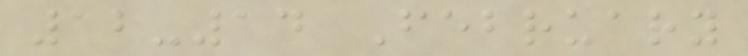12-14 February
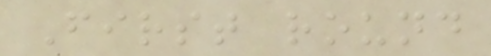First round
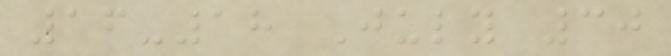16-18 July 30
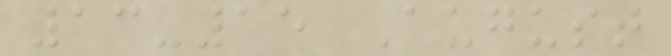13-15 August
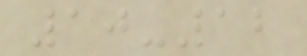10-12
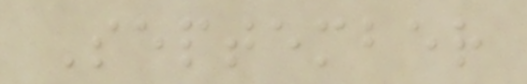September
